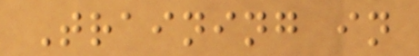Training in
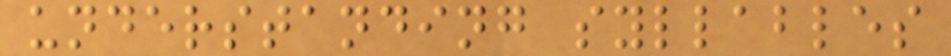understanding syllables
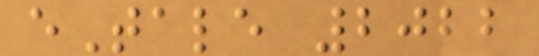eTale 2022
